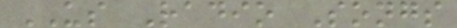US Radio Songs
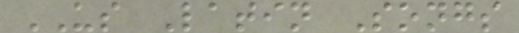US Latin Songs
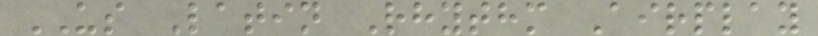US Latin Rhythm Airplay
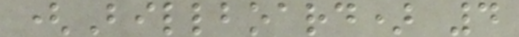(Billboard) 4
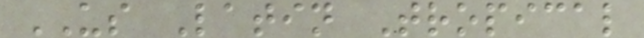US Latin Tropical
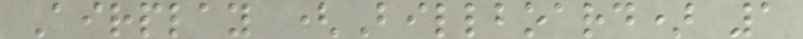Airplay (Billboard) 1
